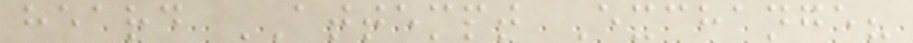heard ATTEMPT Exchange?
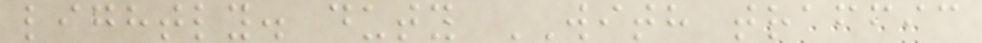lightly. duty WITH traffic
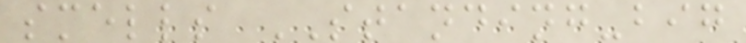smells STANDING-big
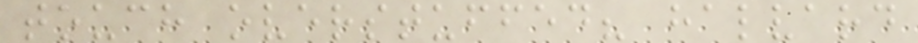touch overstuffed? halvard
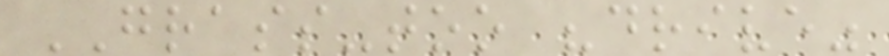GRASS-too "drive"
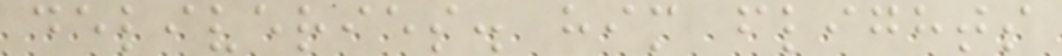deliveries. him flights
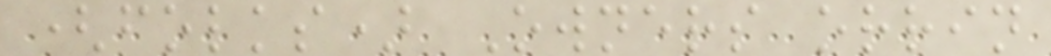(folks) Owners orrin
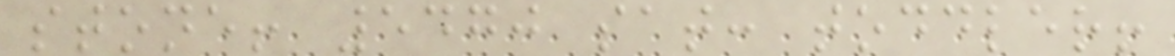stone! 5470 sat: toddler!
